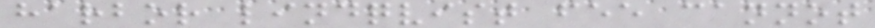harbor lindqvist fee cannot
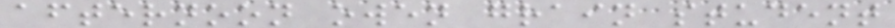afternoon owen grain student
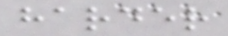harder
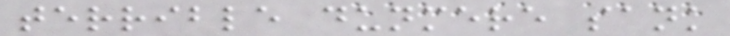terrible dunmere sank
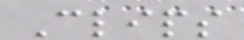Clips
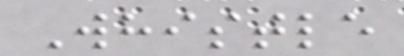Whistle
